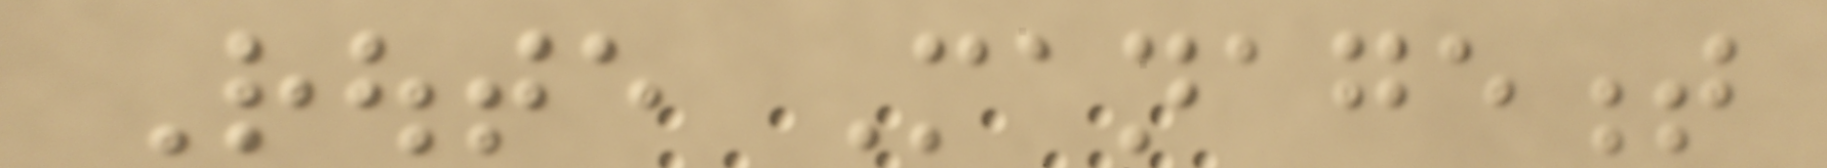Route Management
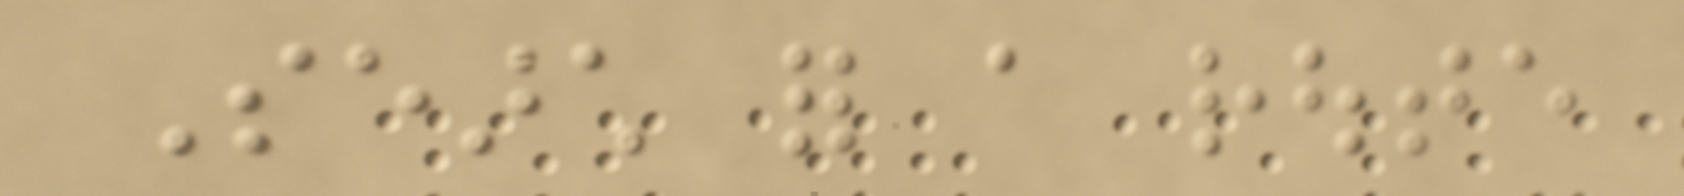Search for a route
